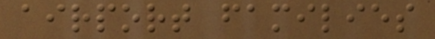airport families
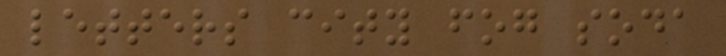letters city fog soda
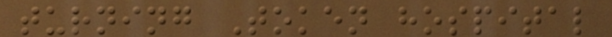turning Token hospital
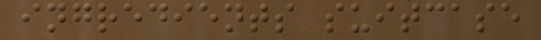ingredients suitcase
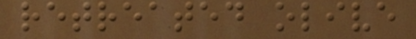retreated olive
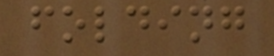folding
